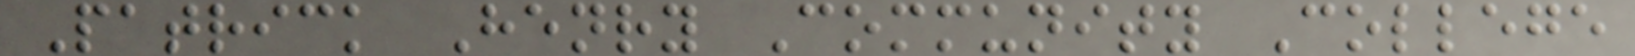Patrick Henry Community College
